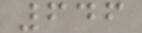646
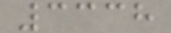3338
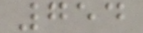754
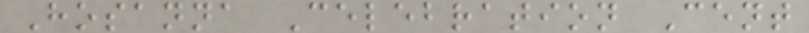Hosanna Celebration Cent
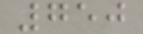750
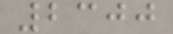2300
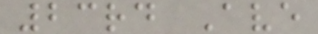23rd Ave
